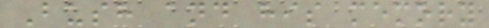Bush and his memory
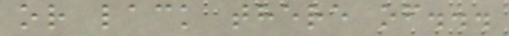or lack there of...
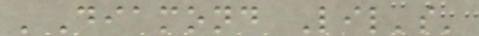'Diamond Lil's'
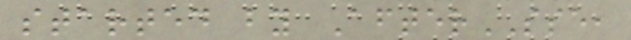started by AfterSSE,
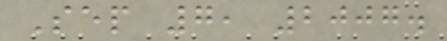Sep 7, 2007.
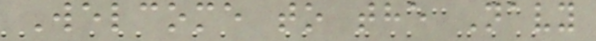Welcome to the Navy
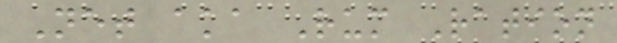Net aka Rum Ration
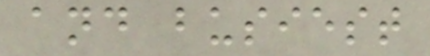and busiest
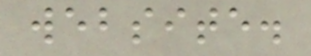website.
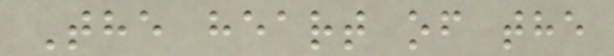The heart of the
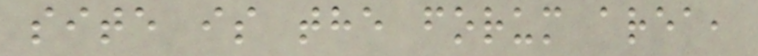site is the forum area,
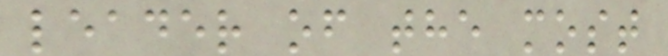leader of the most
